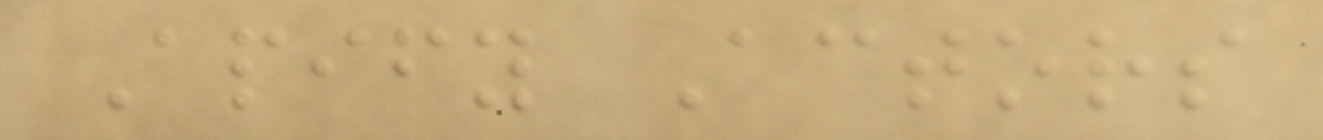Apify Actors
